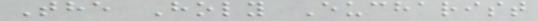The Holy Eucharist
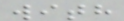with
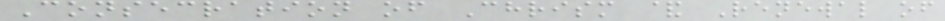Consecration of Chrism & Renewal of
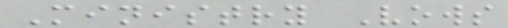Ministry Vows
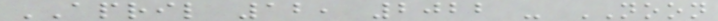APRIL 12, 2022 - NOON
